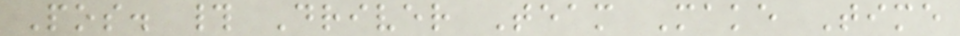Pos. # Driver Team Make Time
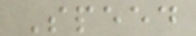Speed
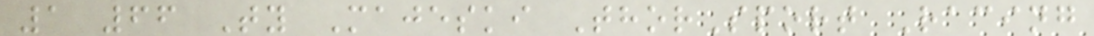1 66 Ty Majeski ThorSport Racing
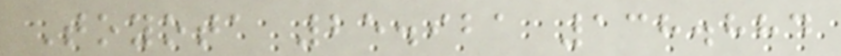Toyota 25.921 138.884
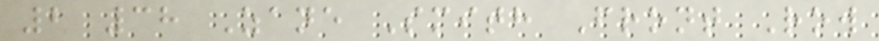2 38 Zane Smith Front Row
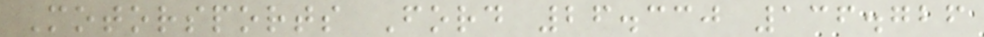Motorsports Ford 26.330 136.726
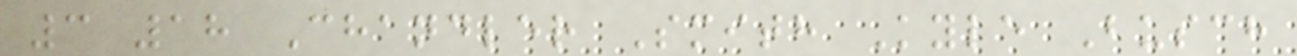3 18 Chandler Smith Kyle Busch
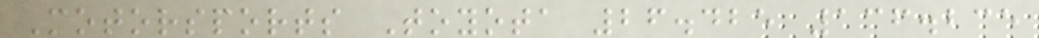Motorsports Toyota 26.425 136.235
